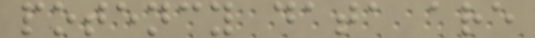potency data are
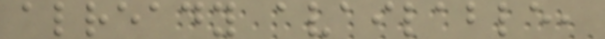already available,
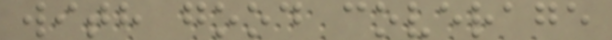with good coverage
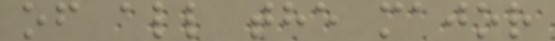of all the major
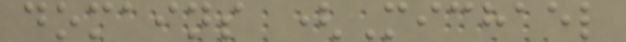domains (Michael
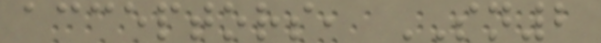acceptors, SN2
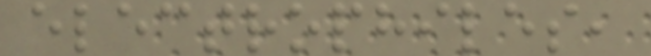electrophiles,
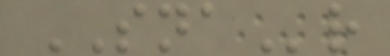SNAr
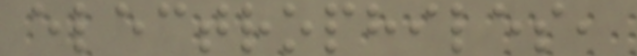electrophiles,
